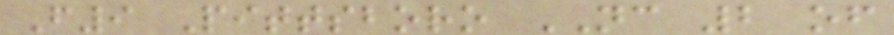F9 Pittsboro NC 2 of
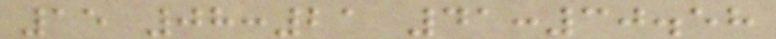15 08:21 41:30.58
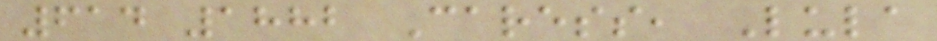614 1882 Caress, Lula
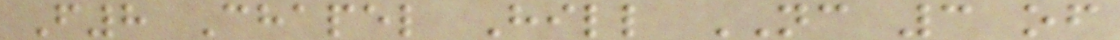F8 Chapel Hill NC 3 of
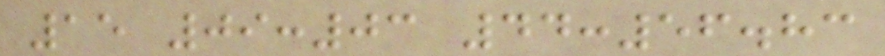15 09:03 44:56.83
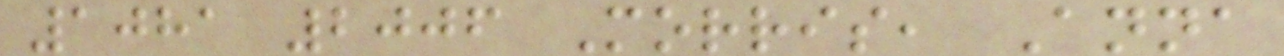1081 2006 Morris, Anna
